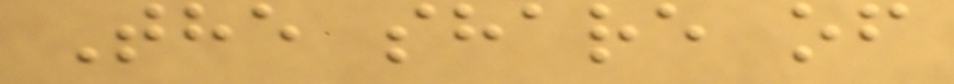The share of
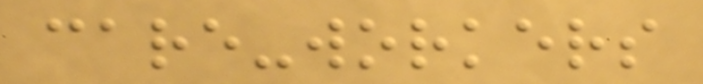care-workers
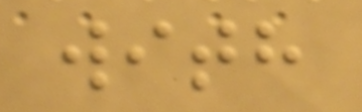with
